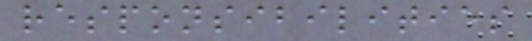responsibilities
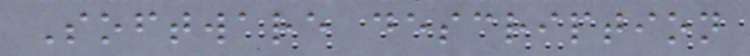Software description
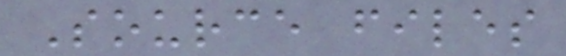Source files
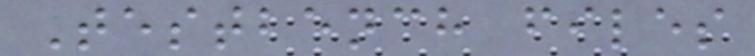Testbench files
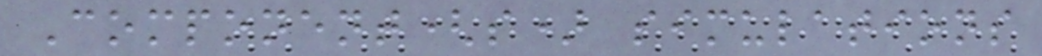Component(s) simulations
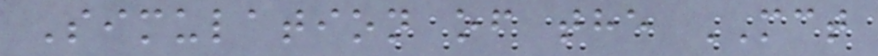Simulation of the MCT
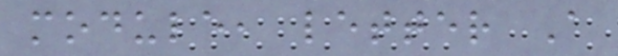module, letter A
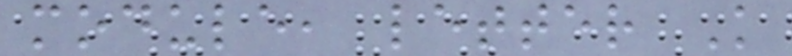module, letter K
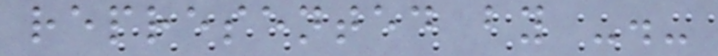represented by -.-
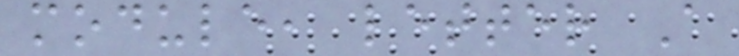module, letter A
